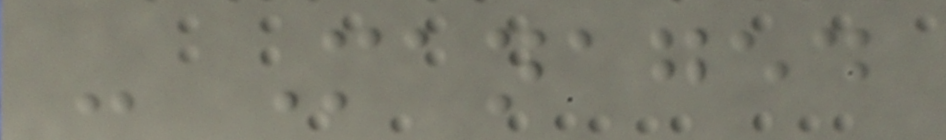- Managed
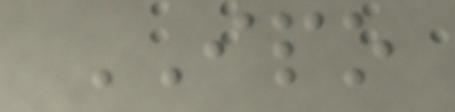IPO
